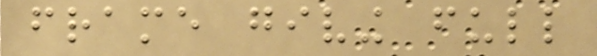frame giving full
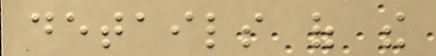details of the
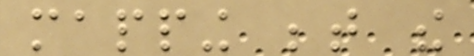mapping between the
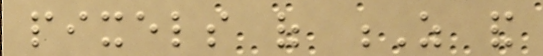pixels of Z and
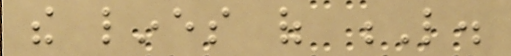the lines of L.
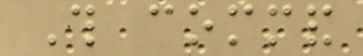This command
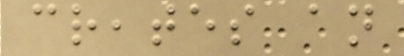creates an
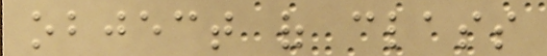object of class
